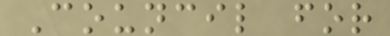Council for
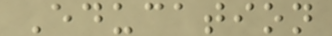Education
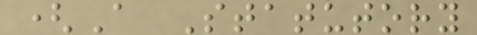(A Statutory
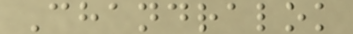Chandralok
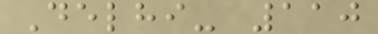Delhi- 110
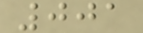001
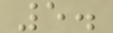5.
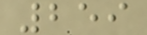259
